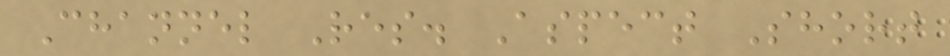Channel Res. Aspect Short
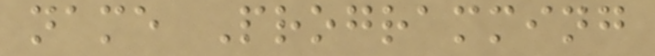name Programming
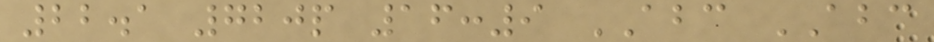22.1 720p 16:9 ABC ABC
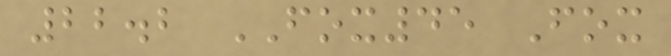22.2 FOX45 Fox
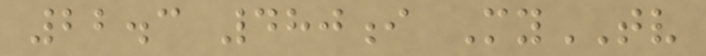22.3 480i MyTV
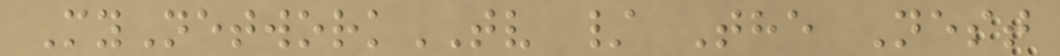MyNetworkTV / The Nest
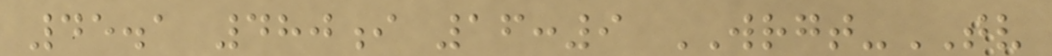45.1 480i 16:9 WRGT-TV
